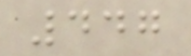447
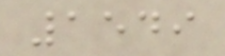1549
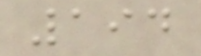194
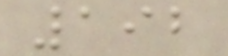192
